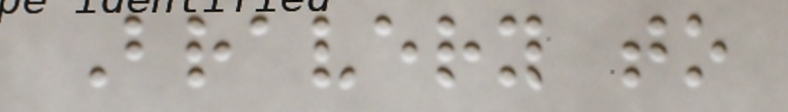Bravery to
